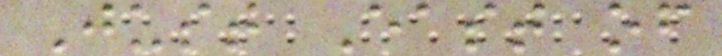Just East of
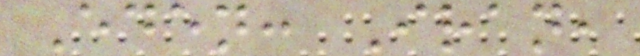Eden: Iran,
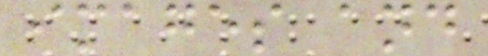images and
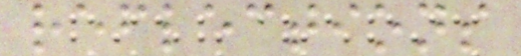reflections
